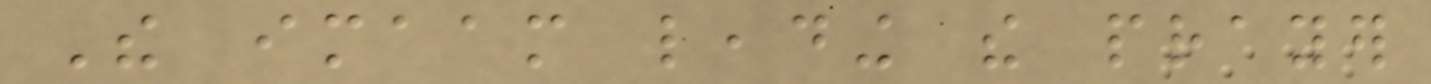The imaam leading the prayer
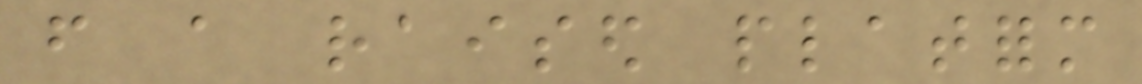from a raised platform
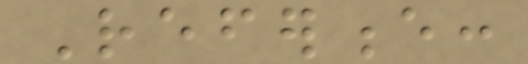Reference:
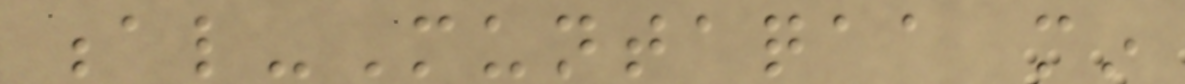al-Muntaqaa min
